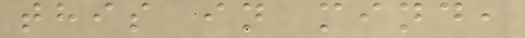this in mind,
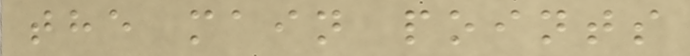the main points
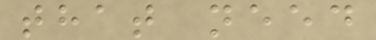that need
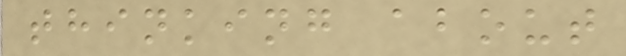thinking about
